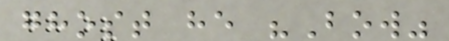ghost he "Bow"
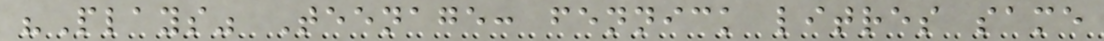"Plays" Teenage: fennick litres same
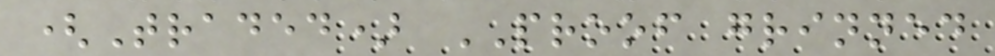(Traded) PROOF grinned
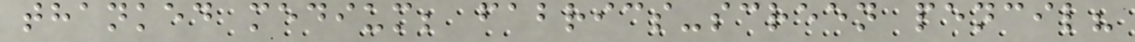thanked medium; fabrics-screen pencil?
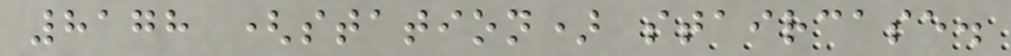8178 (station) staircase.
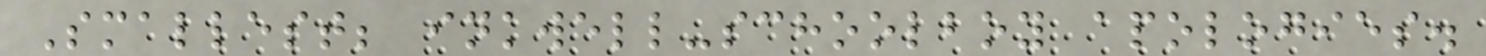Smallest; inkwell-schoolboy apologies.
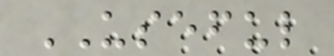USEFUL
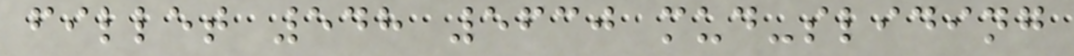fillet 548 5630 mud-sliding
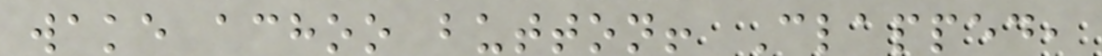wake achoo button! Clapped,
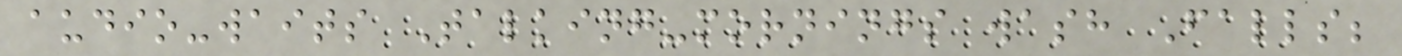audio-waits Talking-mornings wash Falls;
